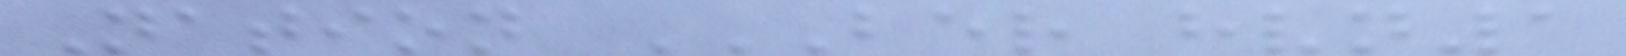Nation BER HVN1
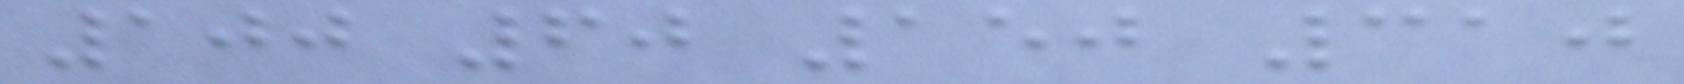100 60 150 310
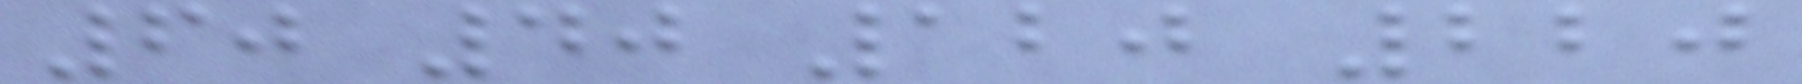60 40 120 220
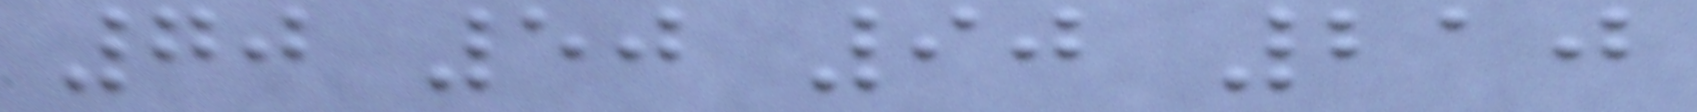70 50 90 210
